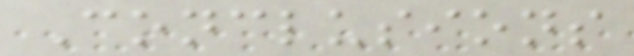Conclusions
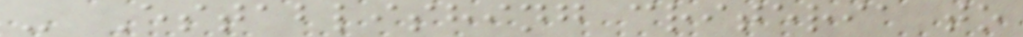- Establishing criteria to
